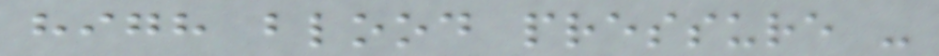high blood pressure -
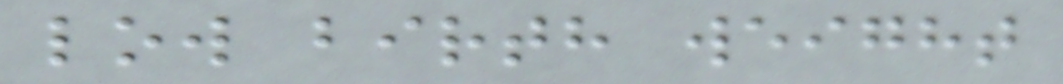low birth weight
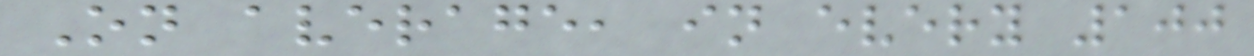On average, in every 100
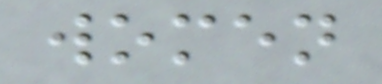women
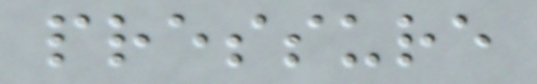pressure
